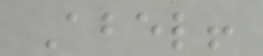Abel!
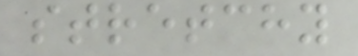stretchy
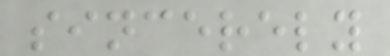sincerely
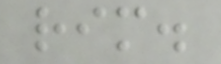rim.
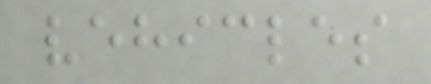vehicles
